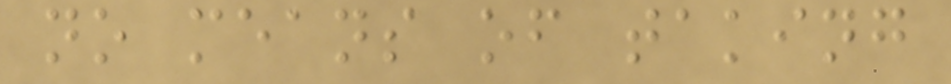no means of taking
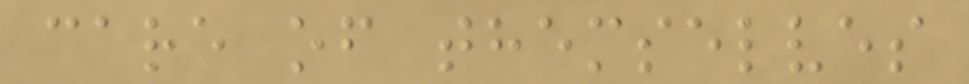care of themselves
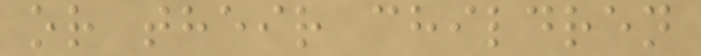or their children
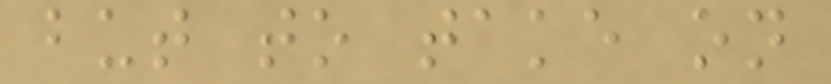but to take on
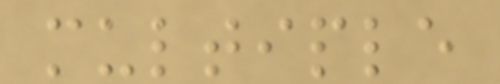multiple
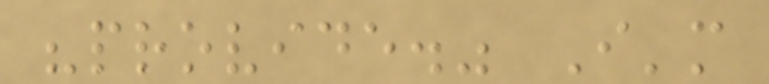"provide." I'm
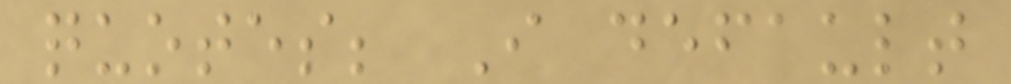quotes; I default
